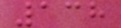138
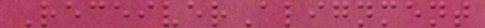ReceiverAlignment
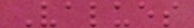Values
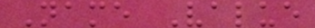Name Value
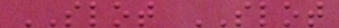SLOT SLOT
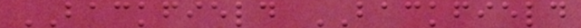BACKFIELD BACKFIELD
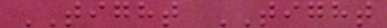TIGHT TIGHT
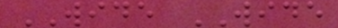WIDE WIDE
